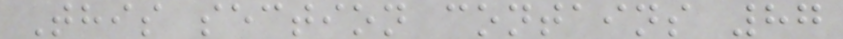This section contains 87
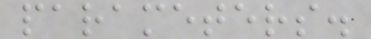parameters.
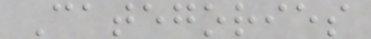Categories
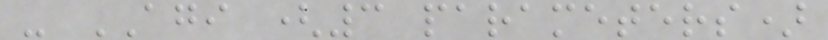- AGI (3 parameters)
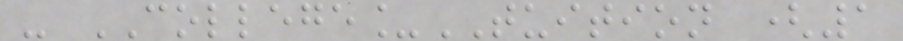- COLLEGE_TUITION (1
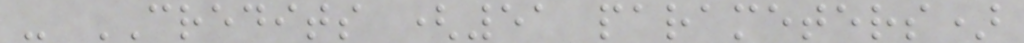- CREDITS (51 parameters)
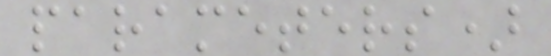parameters)
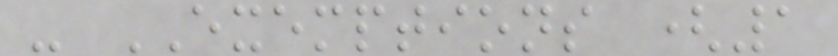- EXEMPTIONS (1
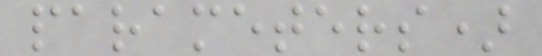parameters)
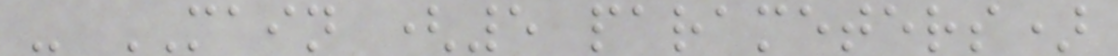- MAIN (5 parameters)
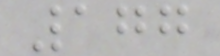177
